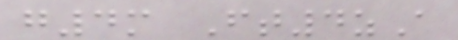g4m Ft4zA
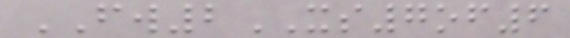FW2XS7of6
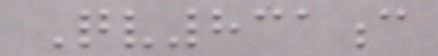Qv831c
